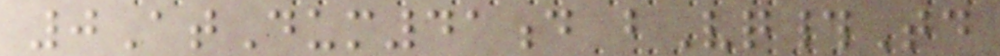0AtDum41d bVq#Td
